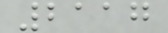2117
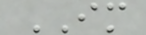IM
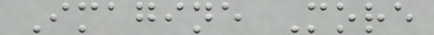Imagine More
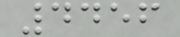4456
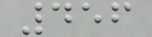456
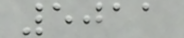5011
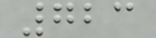723
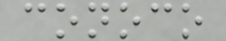conoco
